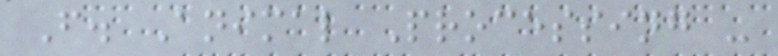F. Animal Processing -
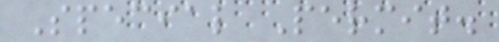Special Permit.
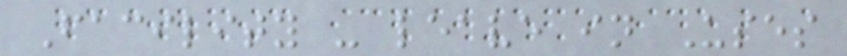Facility - leave in Uses
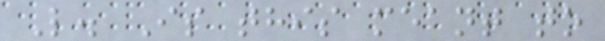L. Is this meant to
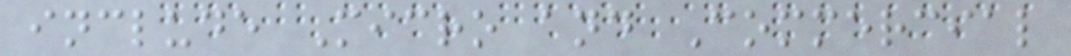include Micro and Commercial
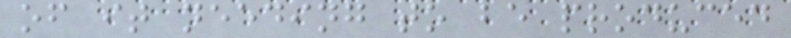of it needing to be produced
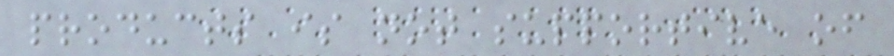products is not supportive of
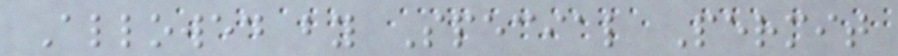Allowed by Special Permit
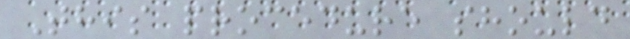This procedure should
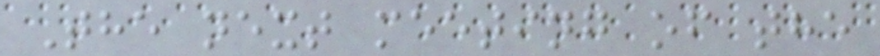The next meeting of the
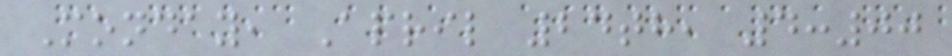Monday, April 24th, 4:00
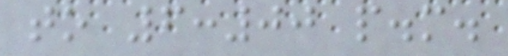to 6:00 p.m.
